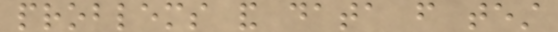problems and data from test
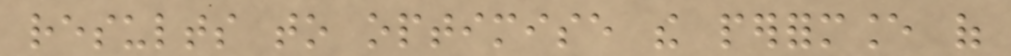results to optimise the performance of
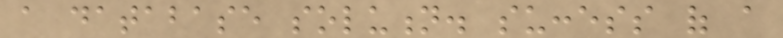a database solution. success of a
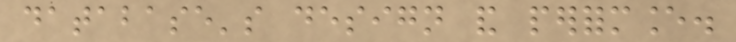database's design and performance.
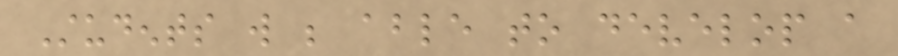Students will be able to develop a
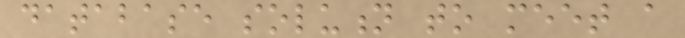database solution to meet a
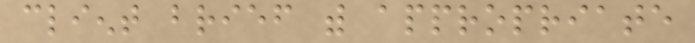client brief with appropriate
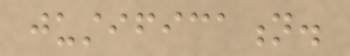justification.
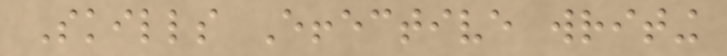Skills Effective writing
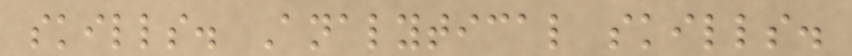skills. Analytical skills.
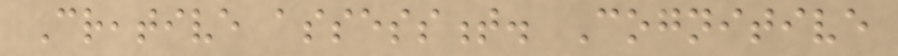Creative assessment. Cognitive
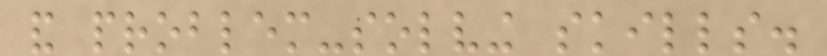and problem-solving skills.
